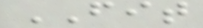FIT
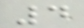4
